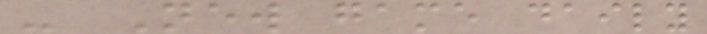- New game daily
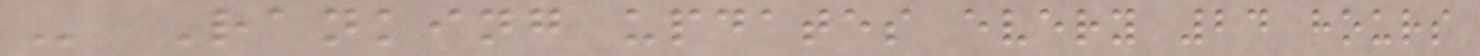- Ranking updates every 24 hours
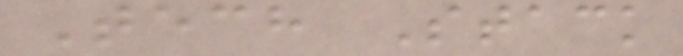Tech Stack
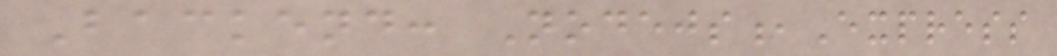Backend: Nodejs,Express
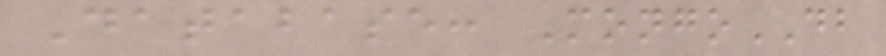Database: MongoDB
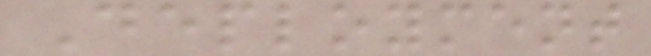Deployment
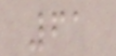61
